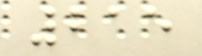215
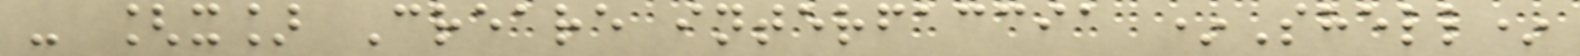- [x] Creare interfaccia *Shell*
